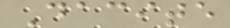Dacite
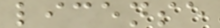license
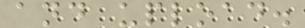and upload.
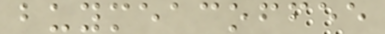buymeacoffee
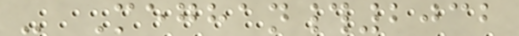- Meghan#2032
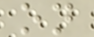on
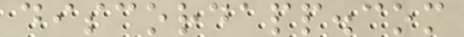discordapp.com
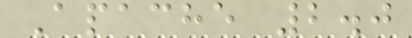Apache 2.0
